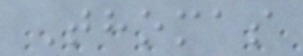Thomas
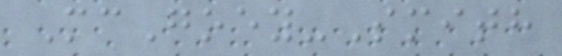McGoey-Smith
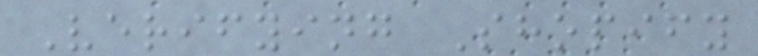Verifying Shopify
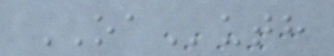OAuth
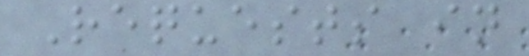Requests in
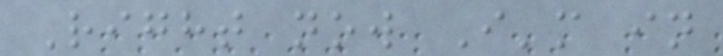Right now I'm in
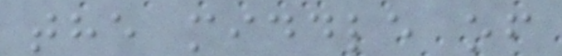the middle of
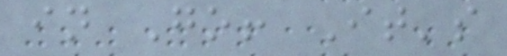in Go! It's
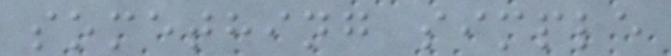something simple
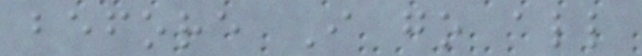before I go all
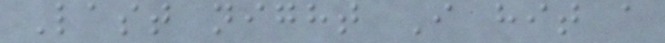Last night I hit a
